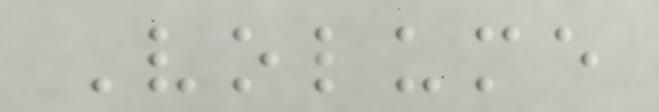Volume
